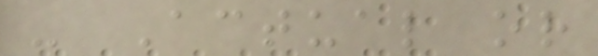- Actual or
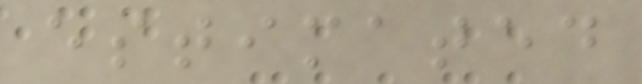estimated
